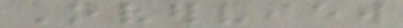Overview
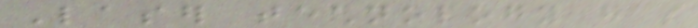Laser technology has
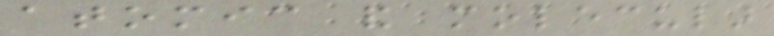atomic and molecular
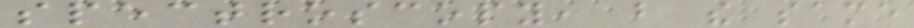spectroscopy, but the same
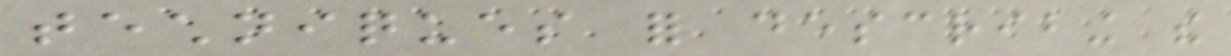techniques for describing the
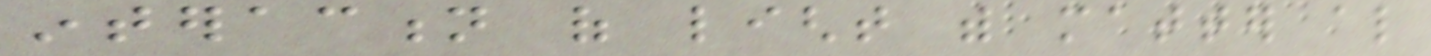interaction of light with matter also
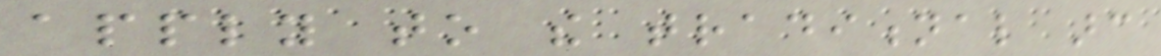apply to the traditional arc
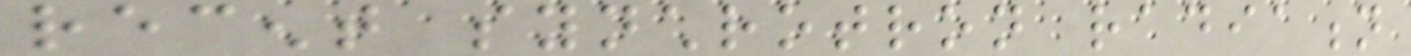recent synchrotron radiation
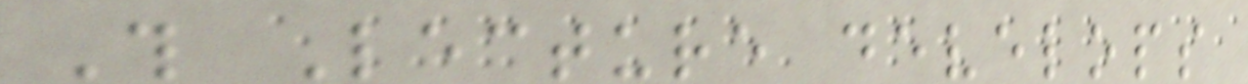This Lecture develops
